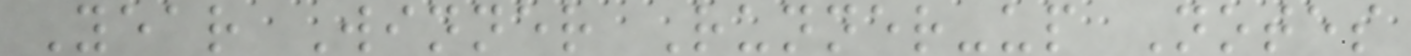Year Winner Runner-up Notes
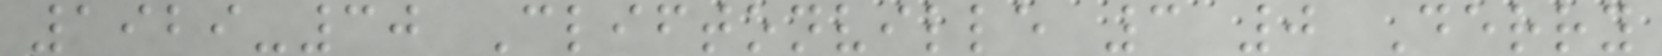1929-30 Cliftonville 3 0 Derry
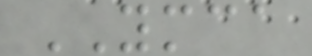YMCA
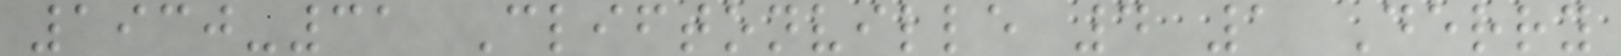1930-31 Cliftonville 4 1 Derry
